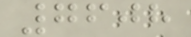7608
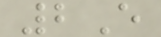2E
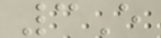3E
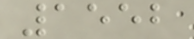1552
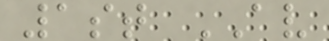1st AV
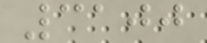3100
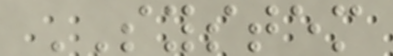SYSTEM
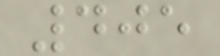405
